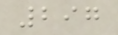297
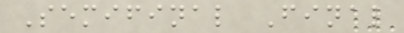Semifinal Final
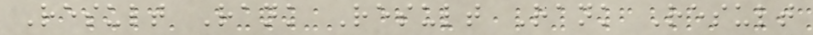Result Rank Result Rank Result
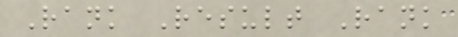Rank Result Rank
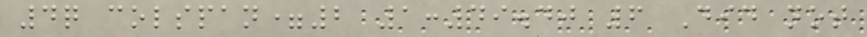4q colspan=2 1:49.40 6 Did not
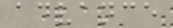advance
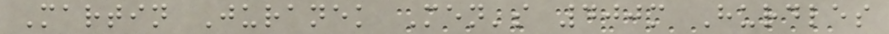Martin Juranek Men's 400m Hurdles
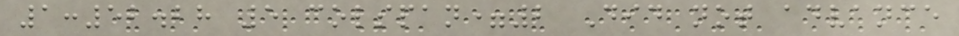1:52.28 5 colspan=2 Did not advance
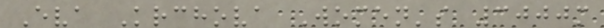Eva Krchova Women's 3000m
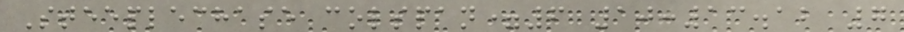Steeplechase colspan=6 10:13.12 7
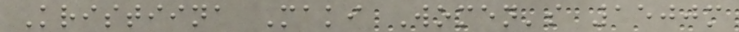Kristiina Maki Women's 1500m
